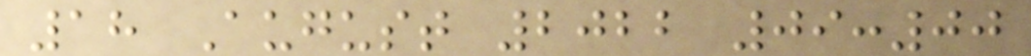18 August 2022 09:00
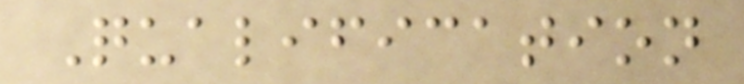Qualification
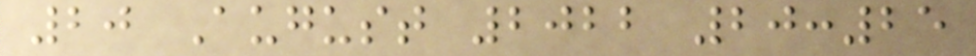20 August 2022 20:25
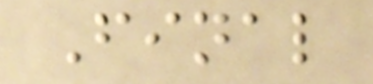Final
